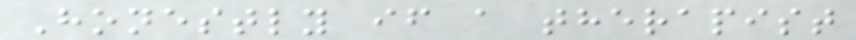Honestly if a therapist
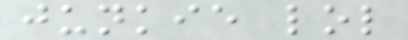junkie lol
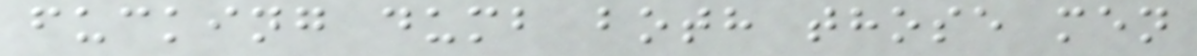fucking dumb both those men
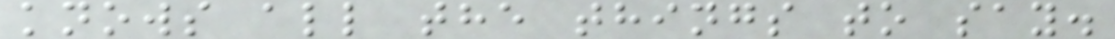knows all the things to say.
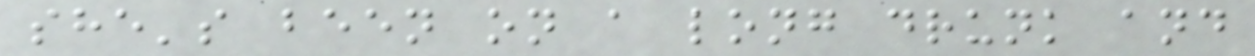she's been on a long drunk and
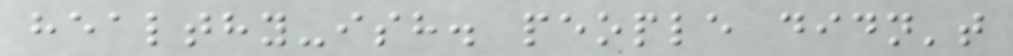healthy-ish. people didn't
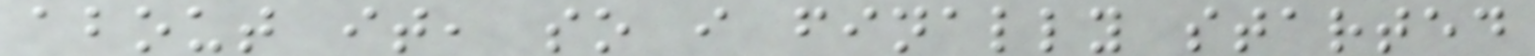about it, so i finally started
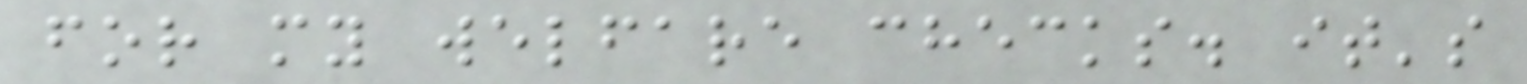for my welfare checks. it's
